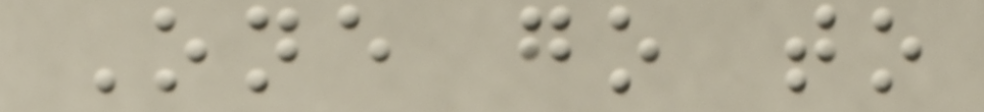One go to
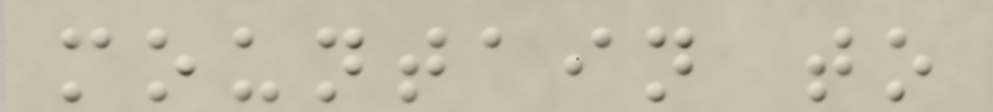mountain to
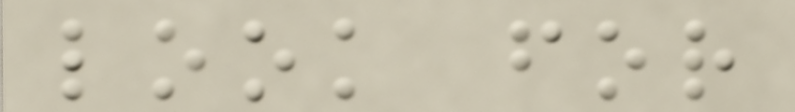look for
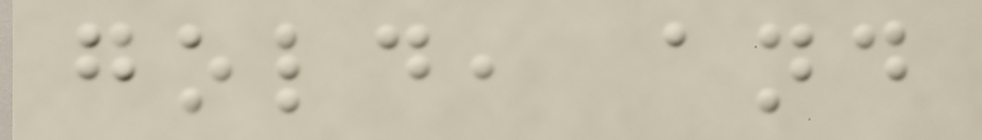gold, and
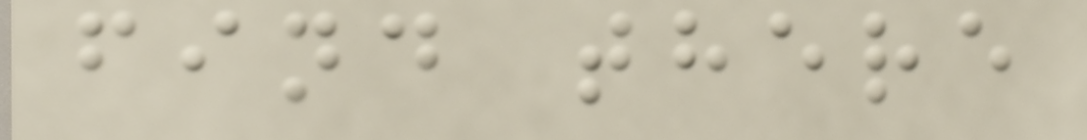find there
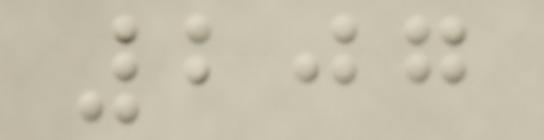207
